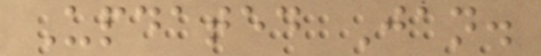Updated Jan.
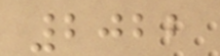2022
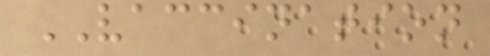VACCINATION
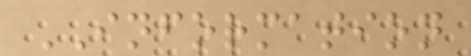INFORMATION
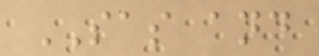SAS and
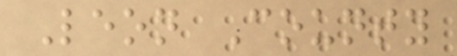Leon County
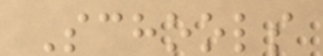Schools
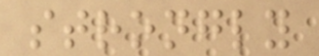strongly
